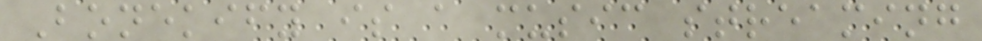Bonekify is a music streaming
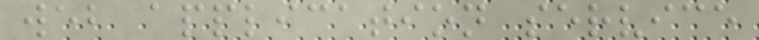web application service
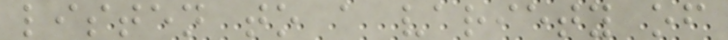listen to a variety of
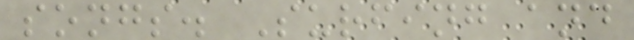songs. Surfing and
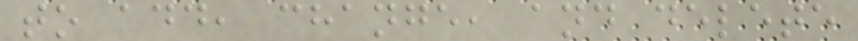to add, change, and delete
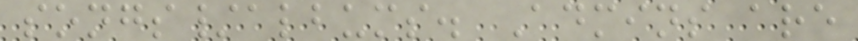songs/albums. Admins are
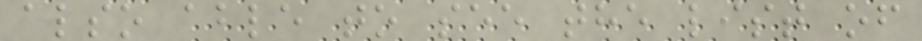also able to see the list of
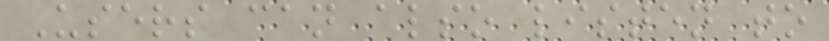Users can also listen to
